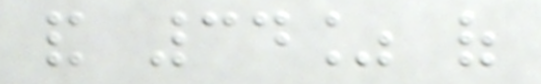and 34% of
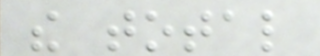the total
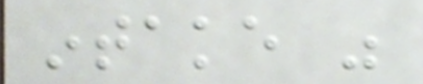intake was
